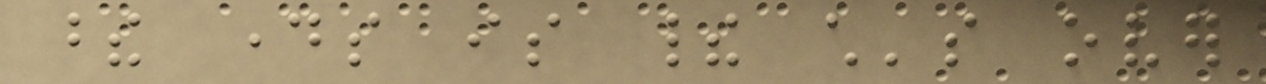these days is their child's over
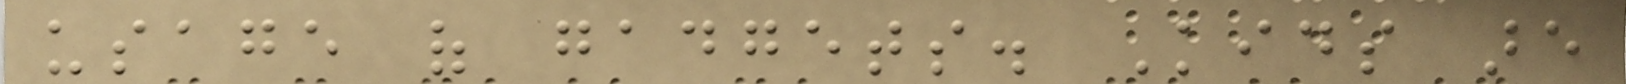usage of gadgets. Kids are
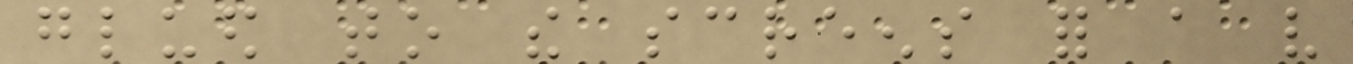glued to the screens for a very
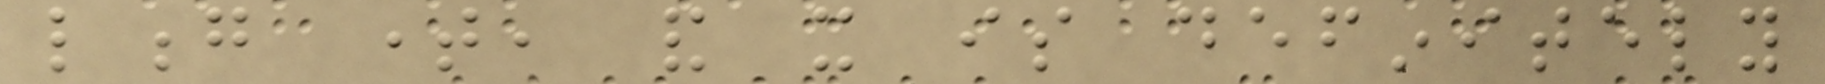long time, and it is definitely
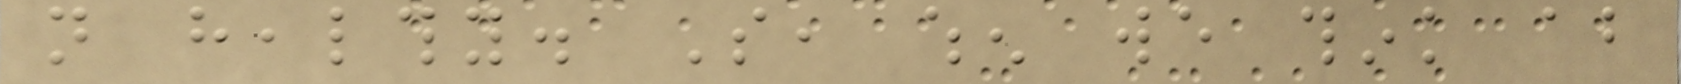not healthy. So, when we think about
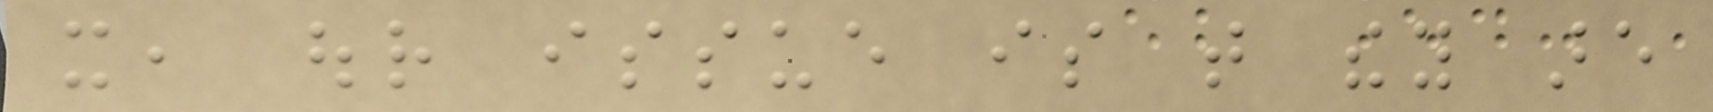it, our issue is that they are
